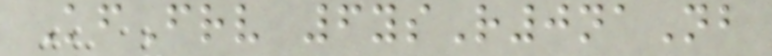KfFrv 6ysR0naNb
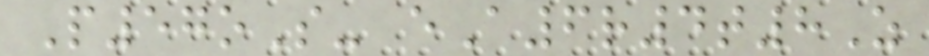P57oS- eA6r4t8Z
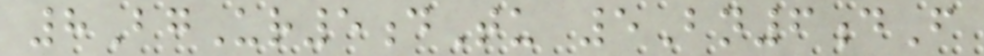8BgUr5dTu 5Bn6dF
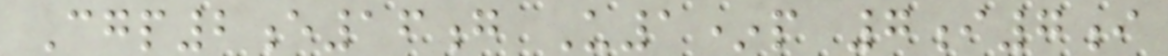Cgp2e16g U1*p 7i7i
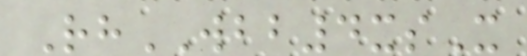RhWBB4xsX
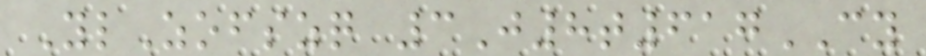YlZofszq 3J8t617CY
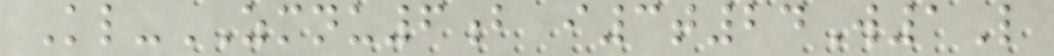Kl-ZMNU6b i3t24W1L
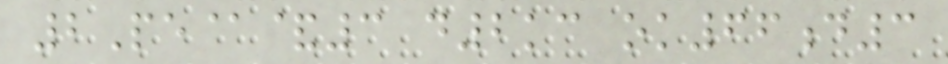2Pe@&3 d2kc ok66d3
